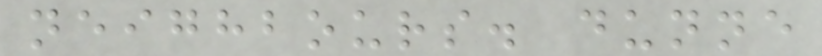neighbours. dunne
